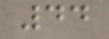44
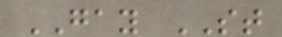GAY ST
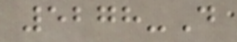5278-D
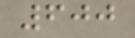600
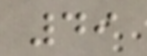49
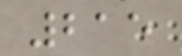215
